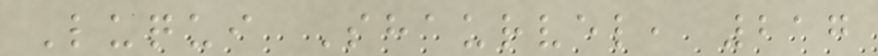Luqui Shaurvel, 217
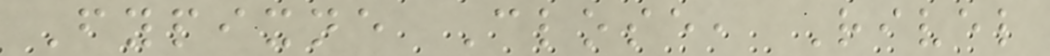Fypixne Close, Rivel
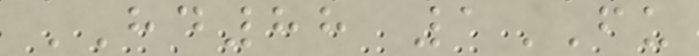HD88 1FU
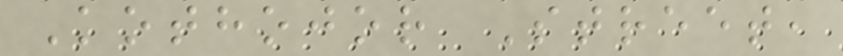Kothojor Street,
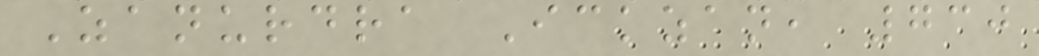Zanurdra Ickzan, 730
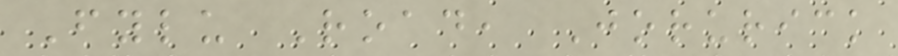Fylu Road, Jorurick
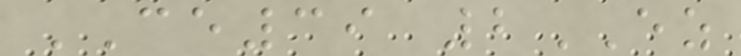CE39 2EZ
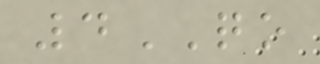4QO
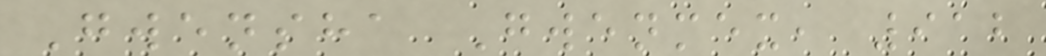Gwensha Gwenmex, 912
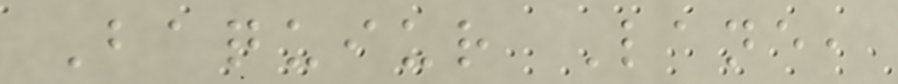Baquiur Lane,
